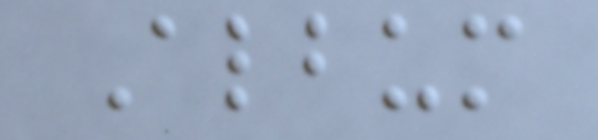Album
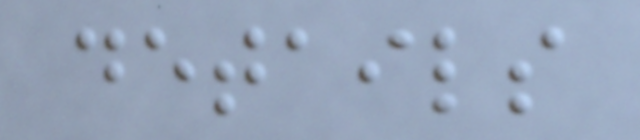details
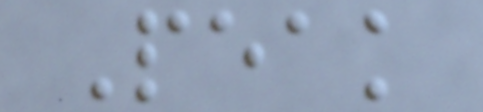Peak
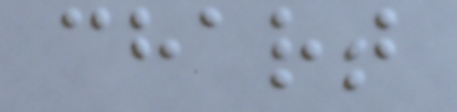chart
